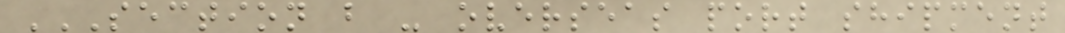SECTION B - OVERSEAS PORT SHIPMENT
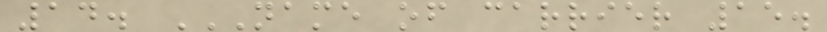14. NAME OF CARRIER 15.
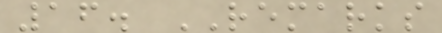16. REMARKS
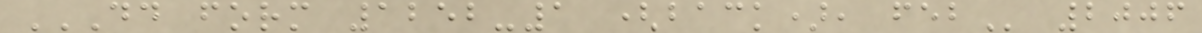DD FORM 1252-1 (BACK), FEB 2006
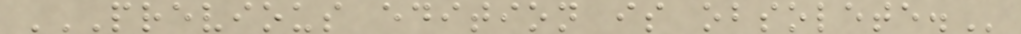PREVIOUS EDITION IS OBSOLETE.
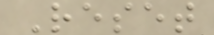Reset
